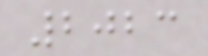2023
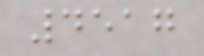4517
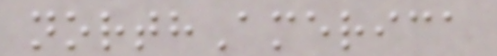northAmerica
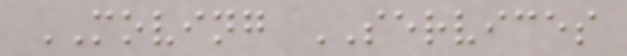MOVING SERVICES
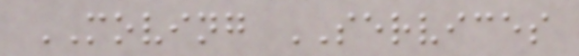MOVING SERVICES
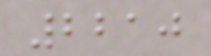2210
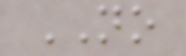NO
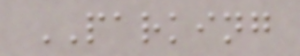PARKING
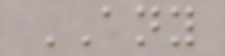ANY
